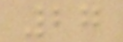27
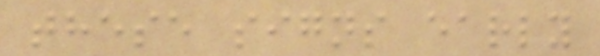these signs early
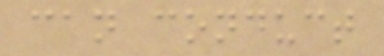can conduct
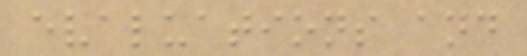evaluations and
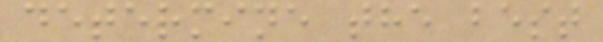determine the best
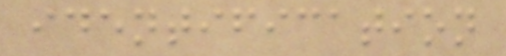identification
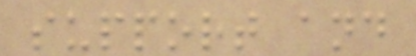support and
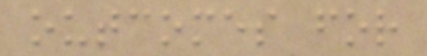outcomes for
